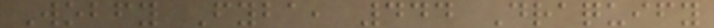Wobfy Fyba, 444 Draquify
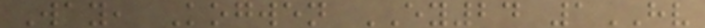Way, Kogwen EY24 1HV
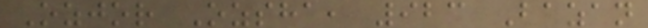Ozjor Ozsha, 923 Bazan
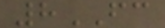8FC
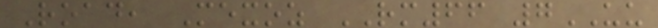Road, Mexoz RM66 7UU
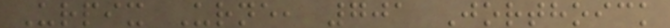Urpix Urne, 701 Jorthoick
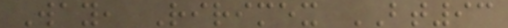Way, Ririmex BT93
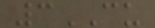3CU
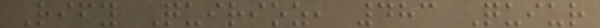Rify Quirioz, 483 Quiur
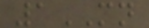1MN
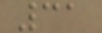31
